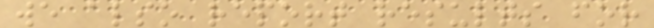we also report results for
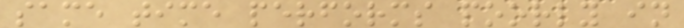same time performs poorly in
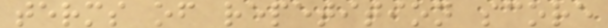terms of repetition score
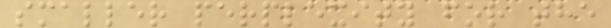smaller perplexity for the
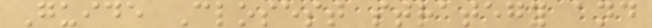Guide Closest strategy and
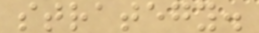strategy.
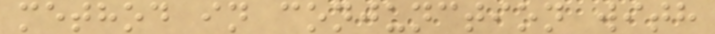method in conjunction with
